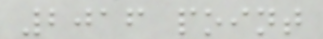2016 point
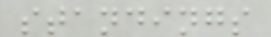standings
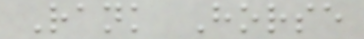Rank Horse
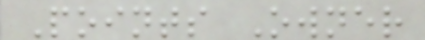Points Owner
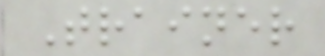Trainer
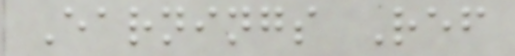Earnings Ref
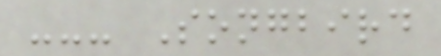--- Songbird
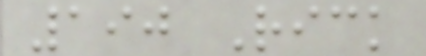190 Rick
